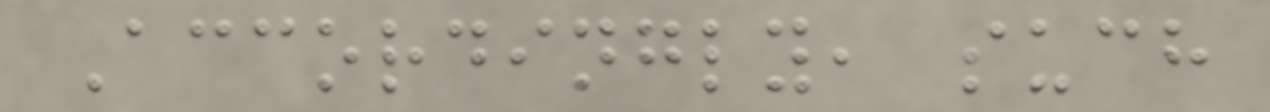Accordingly, such
